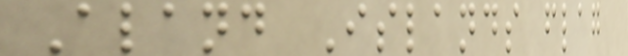Aland Islands flag
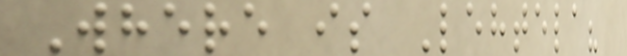Where is Lehtela?
